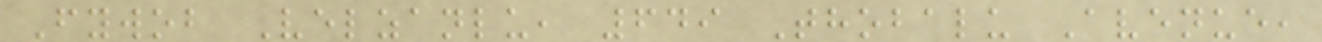Fywob Velzanlu, 649 Thobalu Avenue,
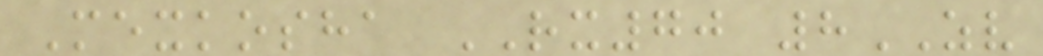Mexkosha RX70 8ZV
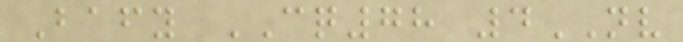Bafy CQ78 4NV
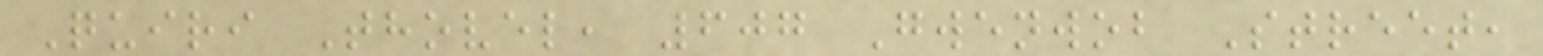Quiri Thovel, 607 Gwenwob Street,
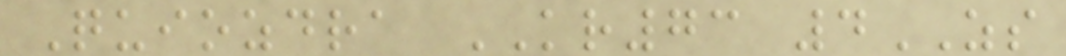Quiozdra KR73 4ZS
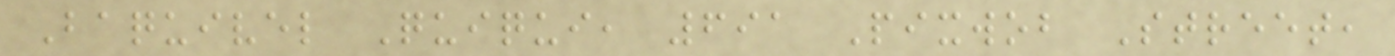Baquivel Quiqui, 691 Pixwob Street,
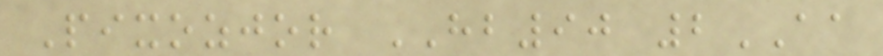Pixozjor HB90 2AA
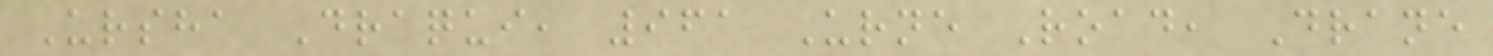Ursha Draqui, 961 Urne Road, Drane
